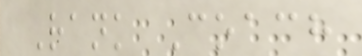Rank Coach
